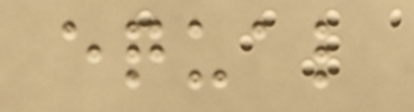equal
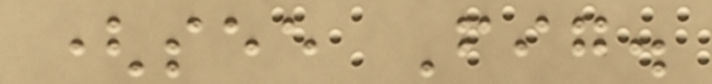(see Fig.
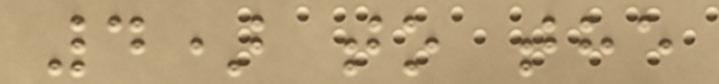4) to the
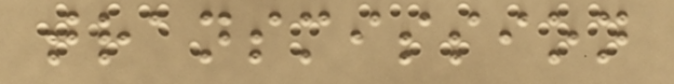transmission
